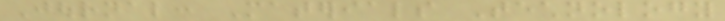Journal: Materials Technology
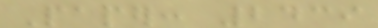Paper: 2439
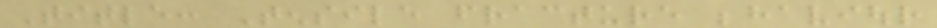Title: Tensile fracture behaviour
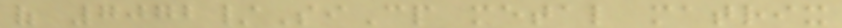of 7072/SiCp metal matrix
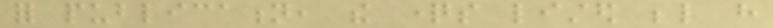for publication, the questions listed below have
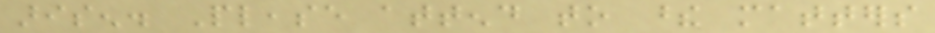arisen. Please attend to these matters
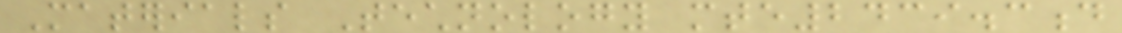Materials Technology mte2439.3d
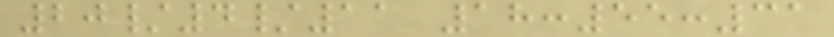20/4/11 18:55:31
